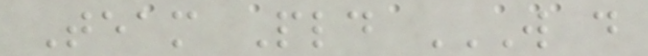Team Pld W D
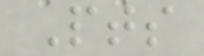Pts
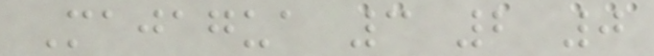Majagua 3 2 0
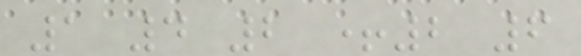1 4 2 +2 6
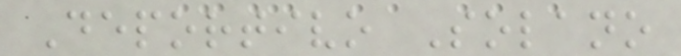Deportivo Solano
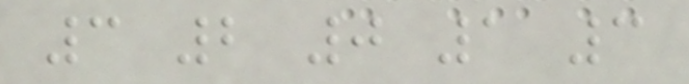3 2 0 1 3
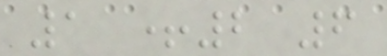1 +2 6
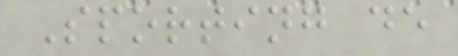Sporting de
